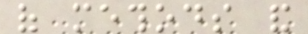of methods and
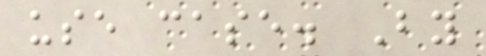use case. By
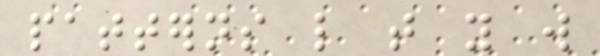patterns like that you will
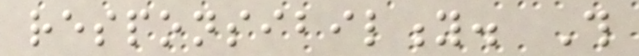responsibility. This
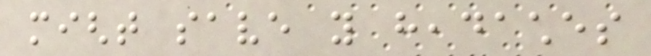might save you headaches
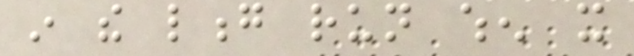in the long run when it
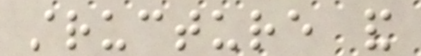structure and
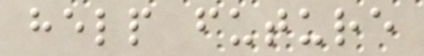help future
